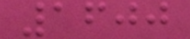1600
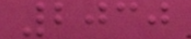2030
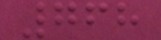768
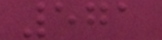571
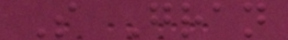S Gran
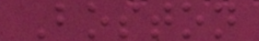Boston
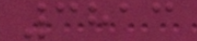3813
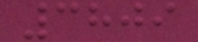3809
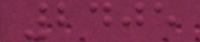2405
